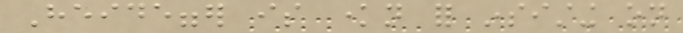Heidegger is known for insisting on
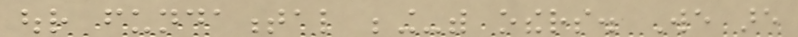our fundamental being-with others. We are
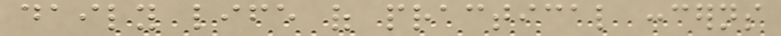daily life of practical concerns
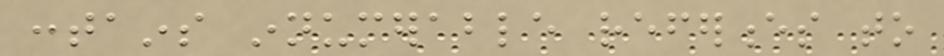contains innumerable references to
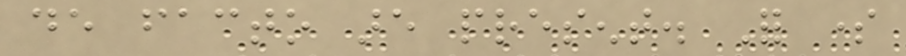de facto are present. For some
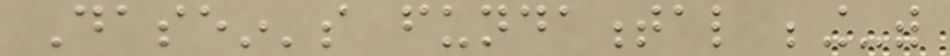Dasein's fundamental being-with
